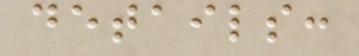details:
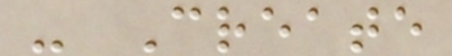- Create
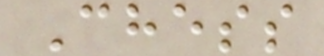Chess
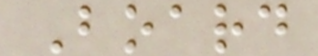Board
